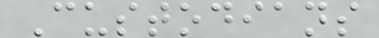Custodians
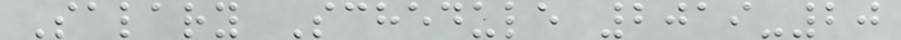Salary Schedule 2019-20
